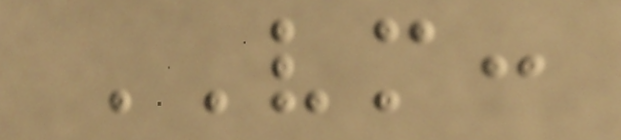VM:
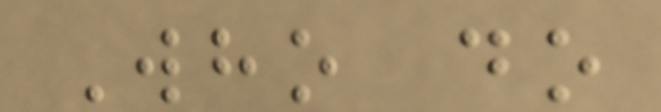Who do
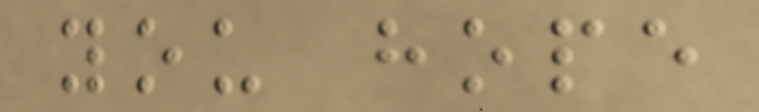you hope
